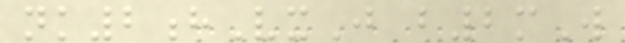nk2hVxJ b2mW
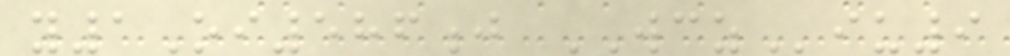y1Oi586j WCZiu9
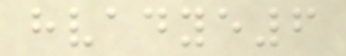hvadye6
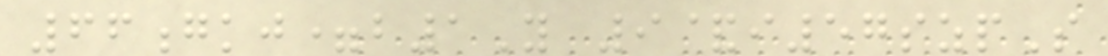66gkj=b1Y 9&i57szpS
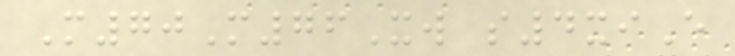M70M76Xw s4xiE
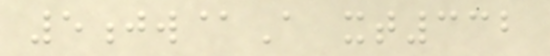5jw@A xt332
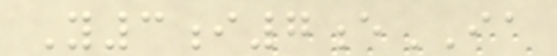Y3i7eIA
